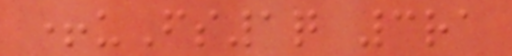+uFs1q 3ra
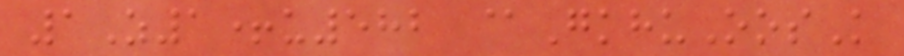1Z1+u582 @GkhuOosK
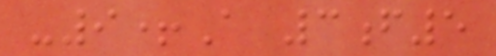-9+A 3f5
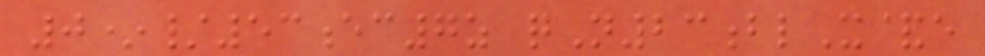0*/53ec7z qN23blX&e
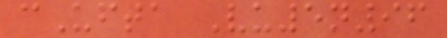cUfta Vu5n96
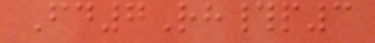Fd7Rh#p3
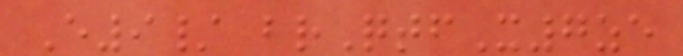E9/ brQtfX7ze
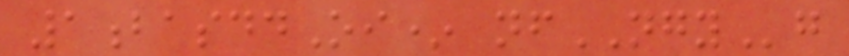1basddOi* nfNGYg
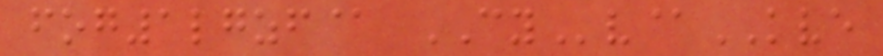fog1lgzf@ CYv@KVE
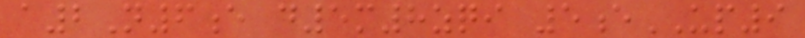a2N6e d5m8zqi 5eUP9
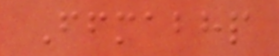Ffmabhp
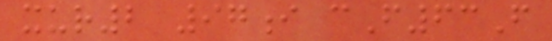xur2 97i cF63F
